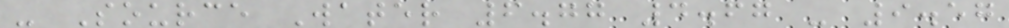- Source Water 6.77 4.67 - 9.57
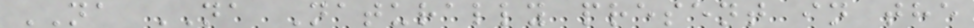NA NA Naturally present in the
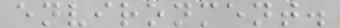environment.
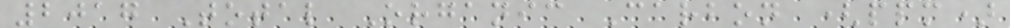2017 Total Organic Carbon (ppm)
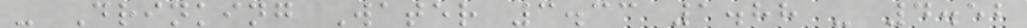- Drinking Water 3.33 1.88 - 4.52
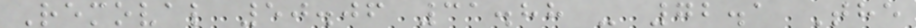Removal 50.06 31.88 - 72.1 The
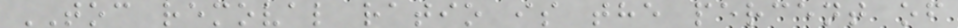TOC removal ratio is the percent of
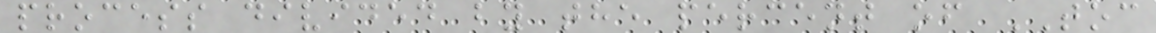process divided by the percent of TOC
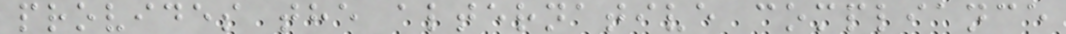provides the alternative compliance
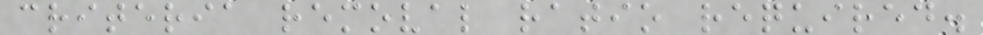criteria removal ratio required.
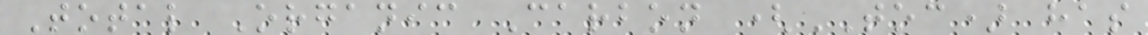Total Organic Carbon (TOC) has
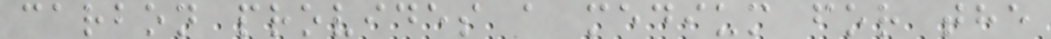carbon provides a medium for the
